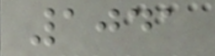1041
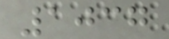1037
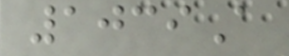1039A
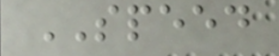SPEED
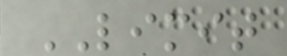LIMIT
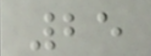25
